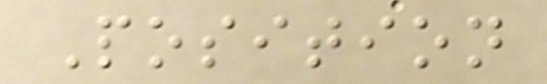Position
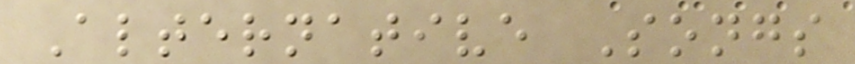Alternative Songs
